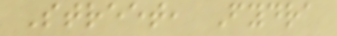Street, Fydra
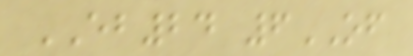EB24 6OF
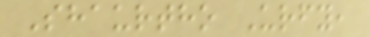Shaurtho Urfy,
